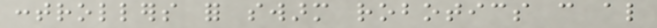controllers for swarm robotics can also
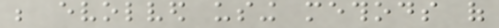be evolved using methods of
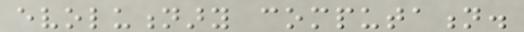evolutionary computation.
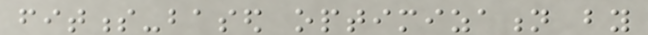fitness-based optimization by
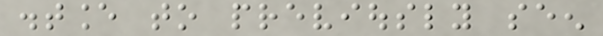distance to previously seen
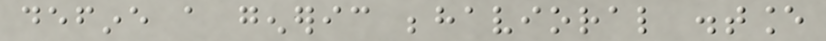define a generic behavioral distance
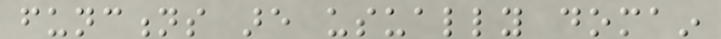functions are usually domain
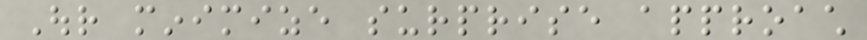Our minimize surprise approach
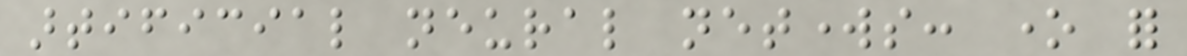artificial neural networks: one for
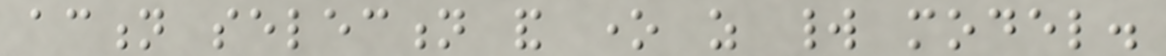action selection and one as world model.
